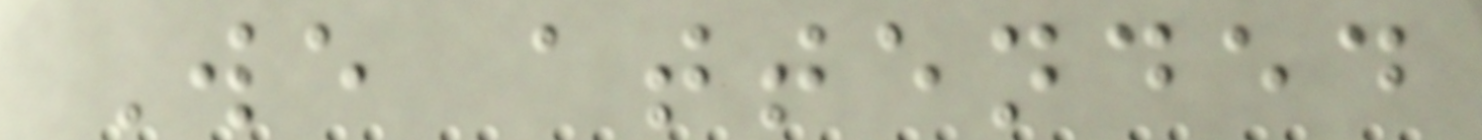We attended
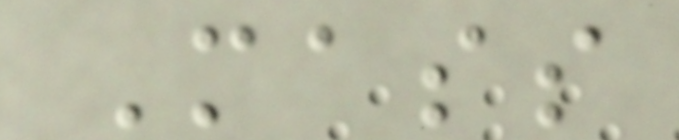Mass
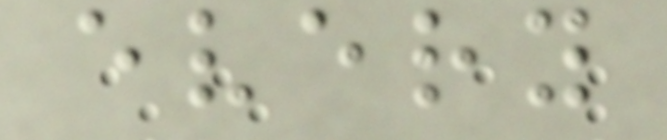every
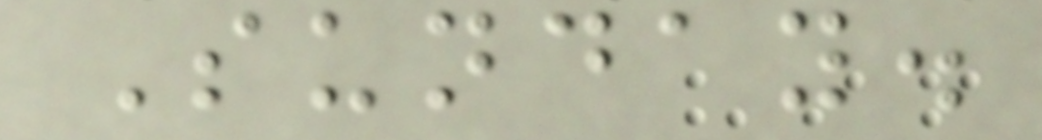Sunday.
